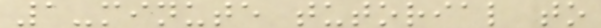1-minute tutorial to
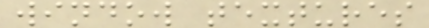window textures
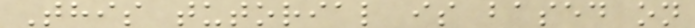This tutorial is based on
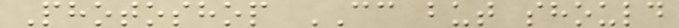Photoshop CC but should
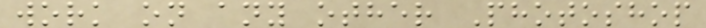work on any other Photoshop
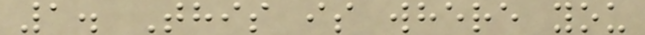1. This is where you
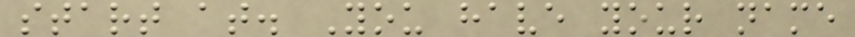start at. You have your name
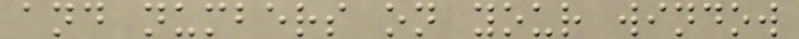and numbers on your window
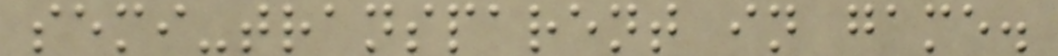semi-transparent in game.
